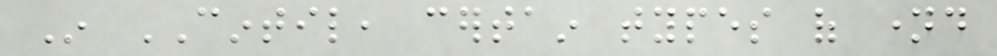In CINTIL, certain types of named
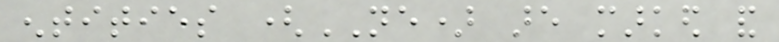entities (NE) are marked and
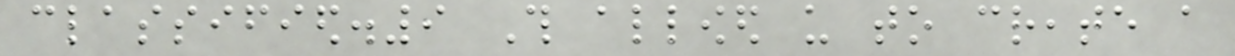classified.9 This allowed us to create a
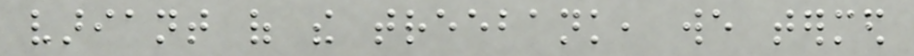variant of the treebank, we termed
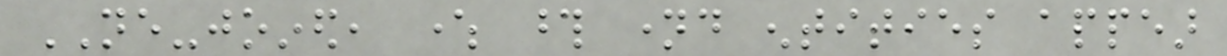NE-joined, where those named entities appear
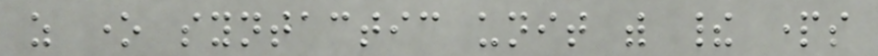as one syntactic unit with their parts
